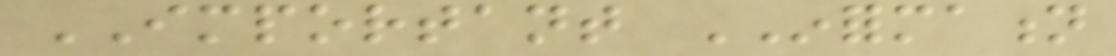IMPORTANT INFORMATION
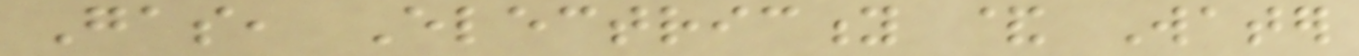Gas, Electricity & Water
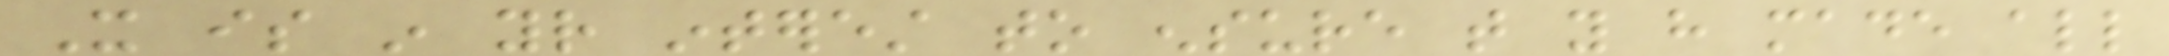It is in your interest to ensure that you have made all
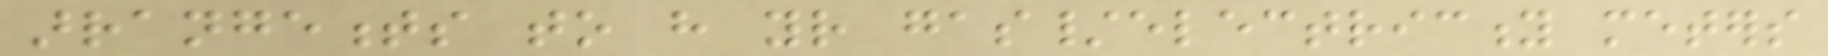arrangements to have your gas/electricity meters
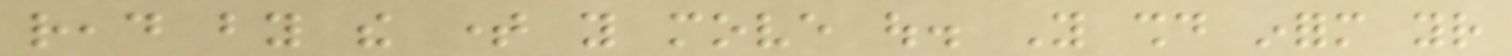read by the time you move out. You should inform your
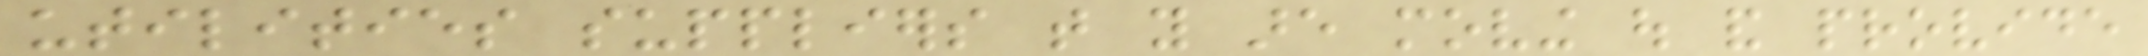utilities suppliers that you are moving out and provide
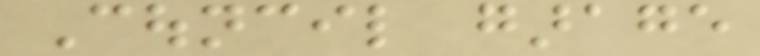Council garage
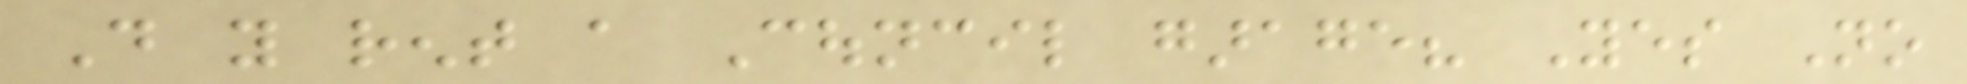Do you rent a Council garage? Yes No
